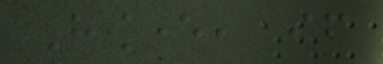However, if
